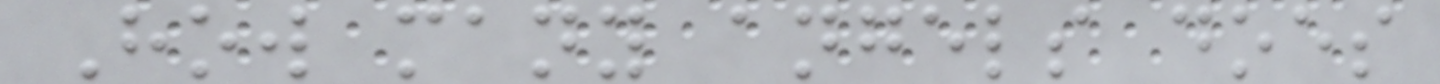How many angels does
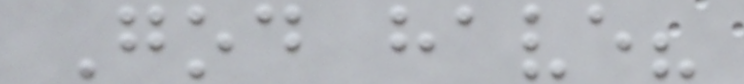God have?
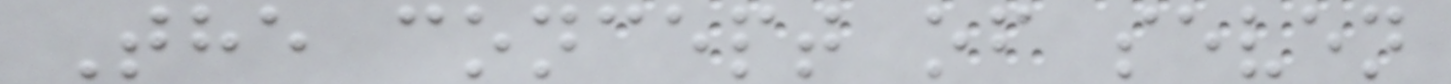The concept of seven
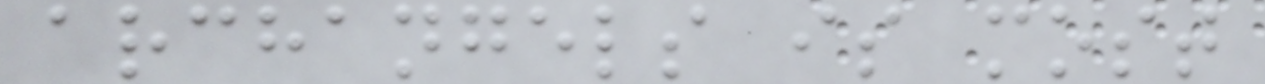archangels is most
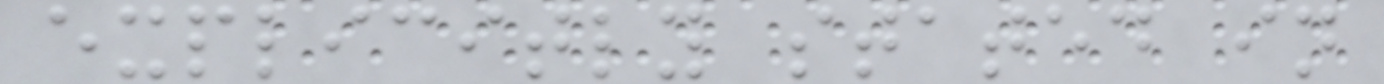explicitly stated in
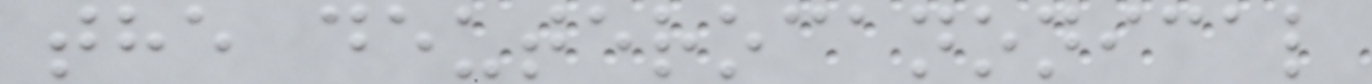the deuterocanonical
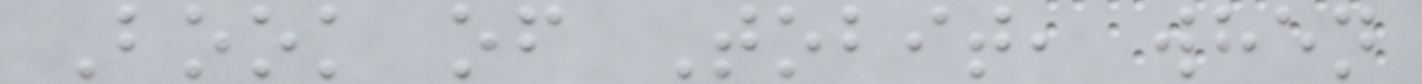Book of Tobit, when
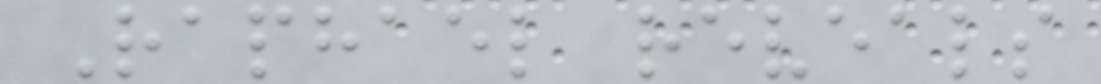Raphael reveals
